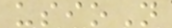usioN
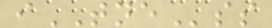iTNEss
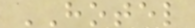HOTEL
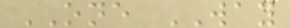ONE WAY
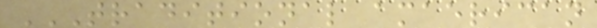TRADITIONAL AMAERICAN
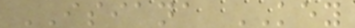ISIANA KEY
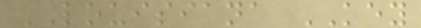LOUISIANA KEY
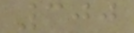300
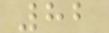82
